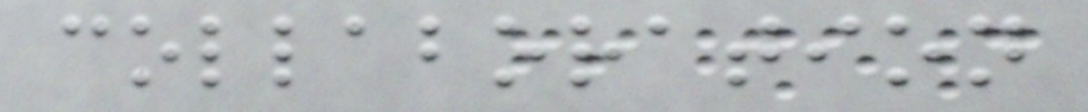collaboration
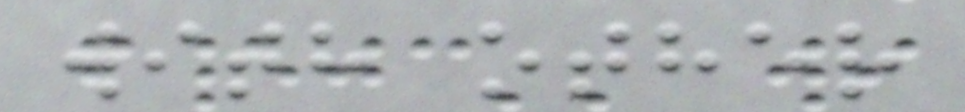with other
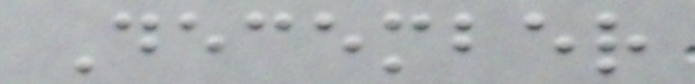December
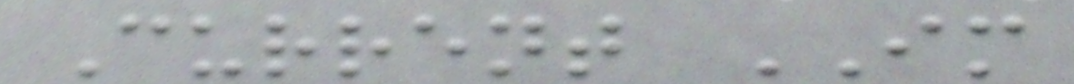Current IM
